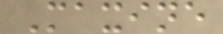Maxine
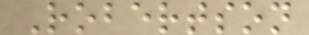Robertson
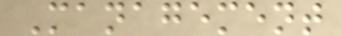Management
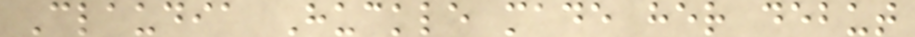Claudia Huckle made her debut
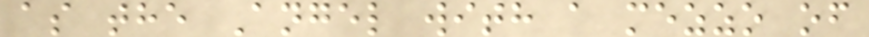as the Angel with a mezzo of
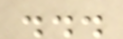...
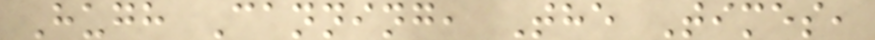Hugh Canning, The Times,
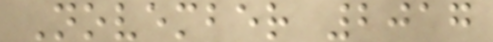November 2017
